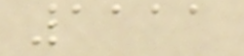1111
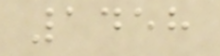1458
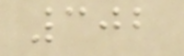302
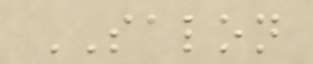SALON
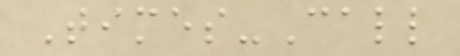Times-Call
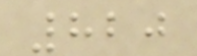820
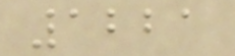1221
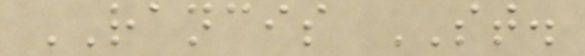RANCIS ST.
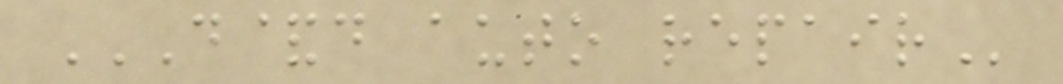D&D AUTO REPAIR
